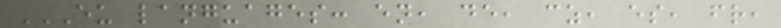EU LANGUAGES: EN, DE, CZ, ES, FR,
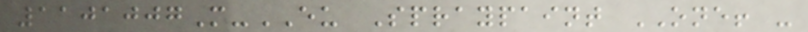1101007M-EU Spraypaint ONE! -
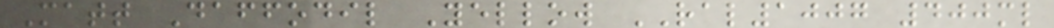Matt Daffodil Yellow RAL1007 400ml
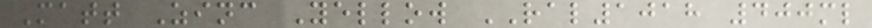Matt Zinc Yellow RAL1018 400ml
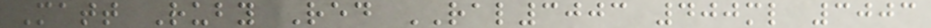Matt Ruby Red RAL3003 400ml 3003
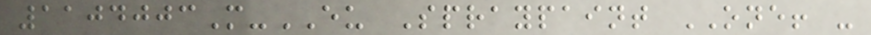1104003M-EU Spraypaint ONE! -
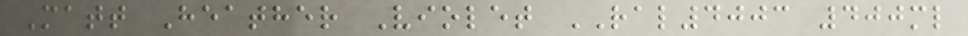Matt Heather Violet RAL4003 400ml
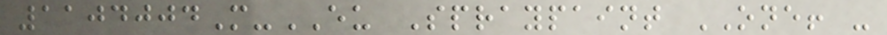1104004M-EU Spraypaint ONE! -
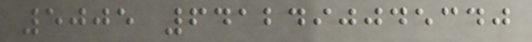5005 6412490045340
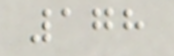178
